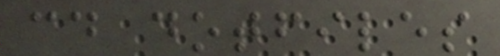cd dotfiles
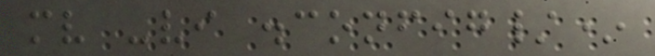mv -vi .config/*
